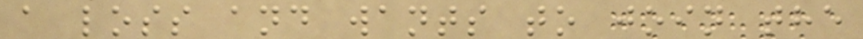a loss and wants to join the
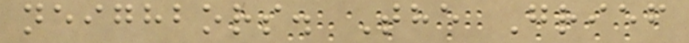neighbors. The Grief
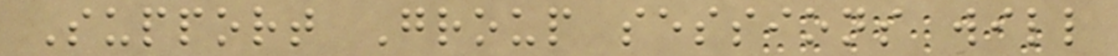Support Group sessions will
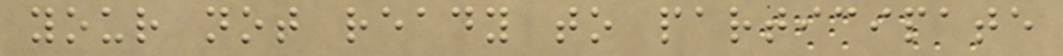your not ready to participate
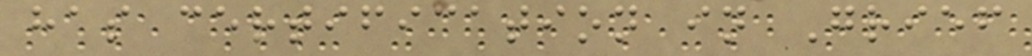has certification in Grief
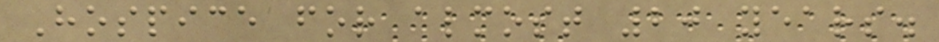Hospice for almost 20 years.
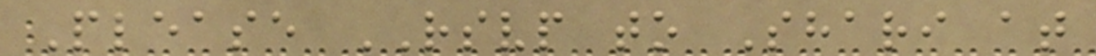Please RSVP to Shari at
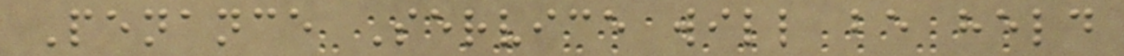Penance Service will be held
